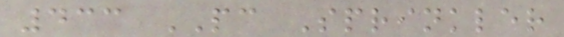433 PC Sprinkler
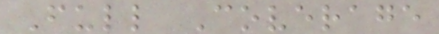Full Coverage
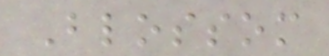Blossom
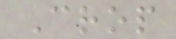Crop
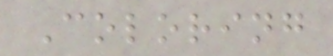Coloring
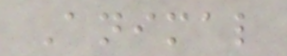Animal
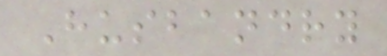Husbandry
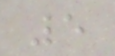5
